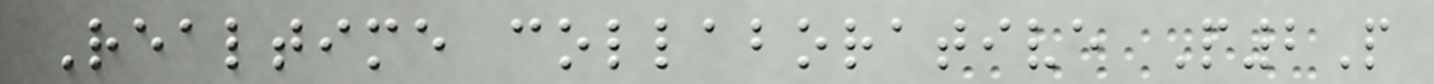Realtime collaborative P2P
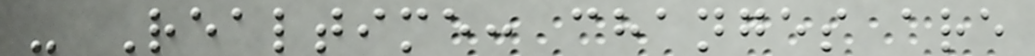- Realtime: changes are
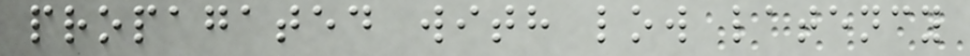propagated with low latency
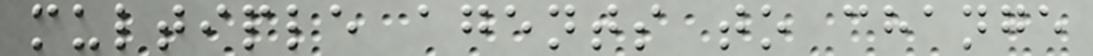multiple agents to change
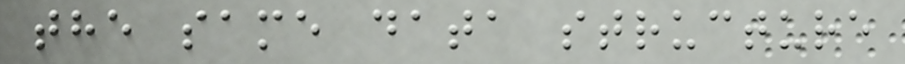the same data structure
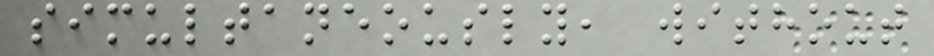simultaneously, without
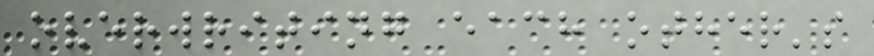overwriting each other's
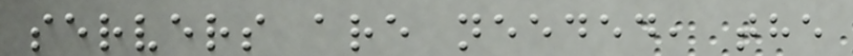servers are needed, the
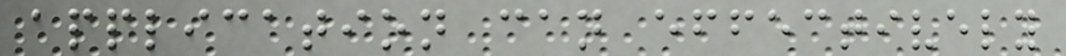application can effectively
